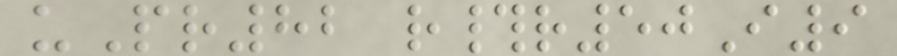uPr82 r#r50I9
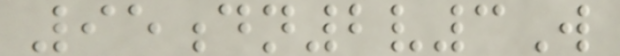95dn2v3W
